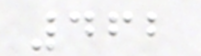462
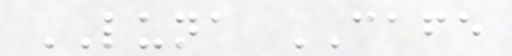LUNA CAFE
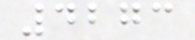4273
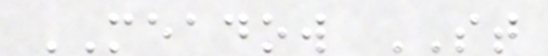MEADOW ST
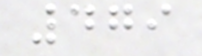479
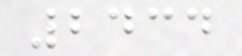2434
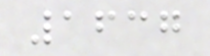1637
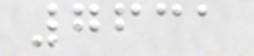7631
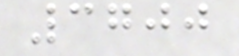3700
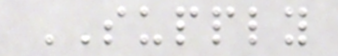SUPPLY
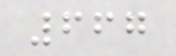667
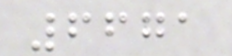6671
